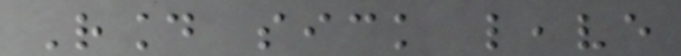Round sick leave
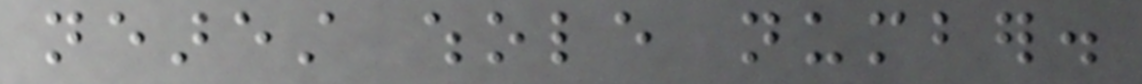nearest whole number.
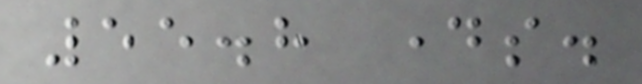55.8 days.
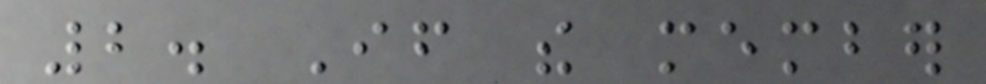2. If the member
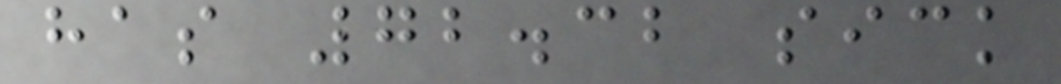has 72.32 sick
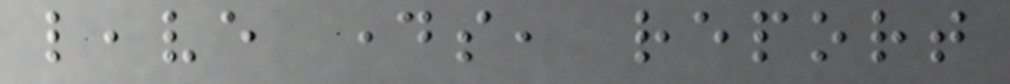leave days, report
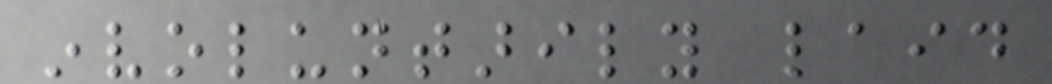involuntarily laid
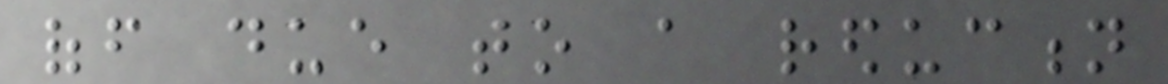off due to a reduction
